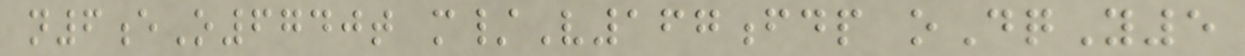n6eO6740t m/V167fdp oDqY5
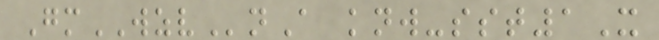GmWZVnA knw-sst1X
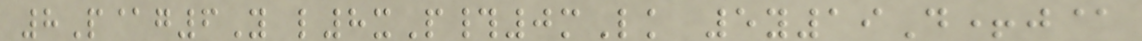8P@g6Y l8xP#0mLk 5y19D+j@
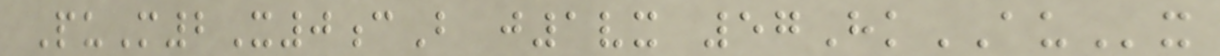PuM2X0cB j1vx 57HkAUx
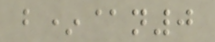b*@n0
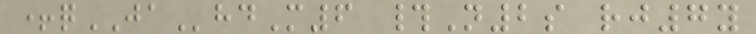+qJAhdM6 #N2s rj7y
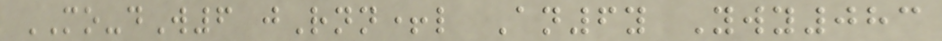MO-dW6 jRnn+l An6y Ywy083
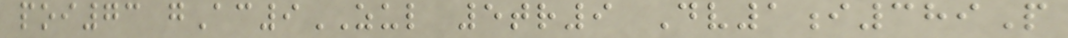poi73 gAc9ZUL 5tr9 Dv1i389P
